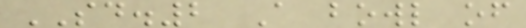SD.2 A bowl of
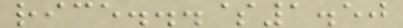rice...$1.50
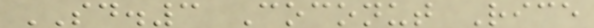SD.3 Coconut Rice
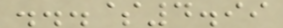...$4.99
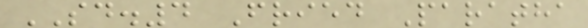SD.4 Fried Paratha
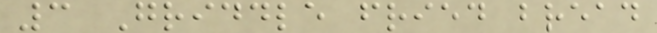3 Griddle fried bread
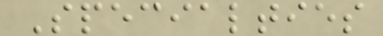Specialties
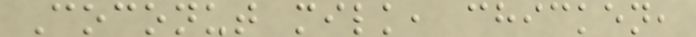Coconut milk, chicken,
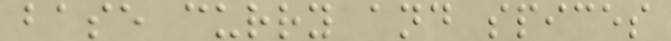base curry and spices
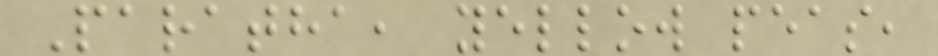Paratha, yellow peas,
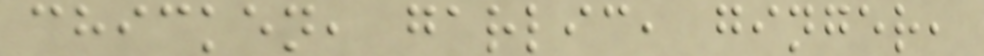chicken, garlic, ginger,
